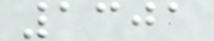1301
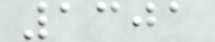1301
